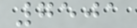7501
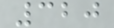320
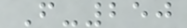F-250
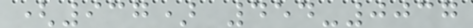(937) 454-0037
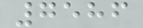7586
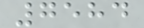7584
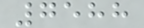7588
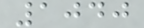1040
